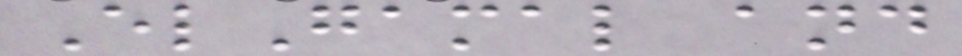ElGamal and
